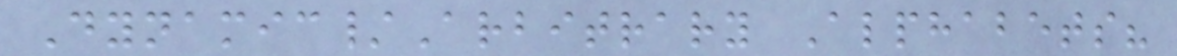Dynamic/Arbitrary Alphabets?
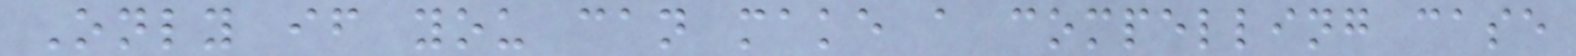Only if you can make a compelling case
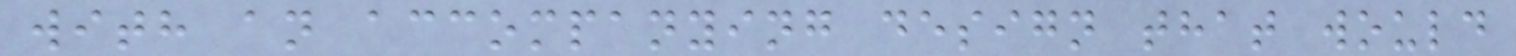with an accompanying design that would
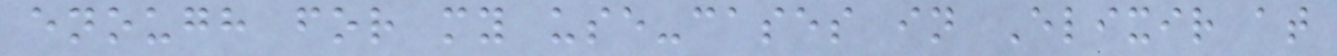enough for my use-cases in Elixir at
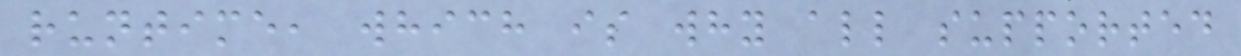runtime, which is why all supported
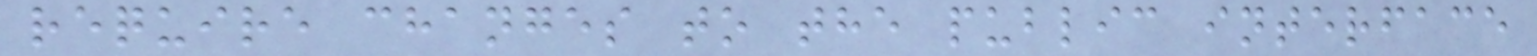require changes to the public interface
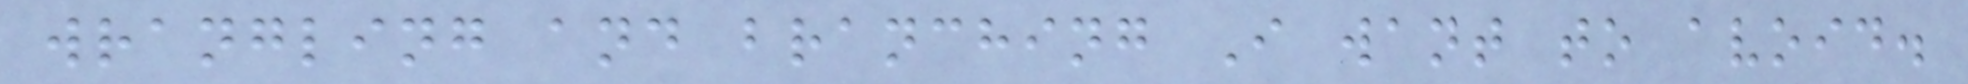wrangling and branching I want to avoid.
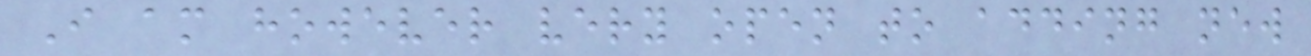I am however very open to adding new
